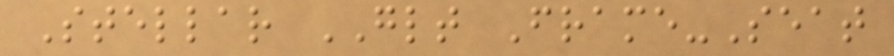Stellar GLT Frame-Seat
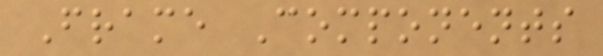Frame Components
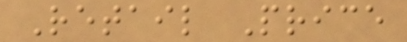Retail Price
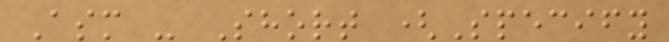Asm - Short (Specify
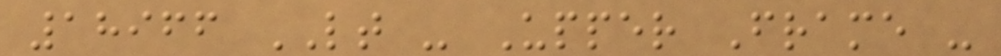18966 LT - Upper Frame -
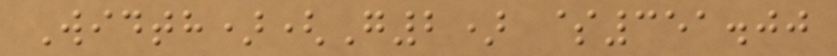Width)(G2) $351.00
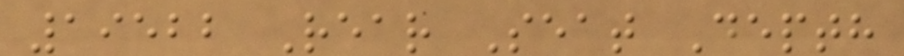19522 Rear Seat Depth
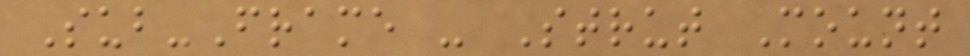Sub-Frame - Strut Mount
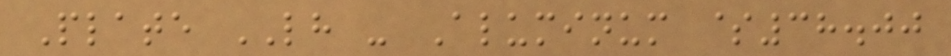Plate LH - Aluminum $38.00
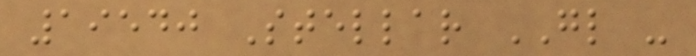19540 Stellar GL -
